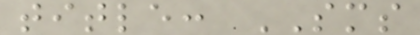title: SMS
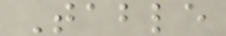Table
